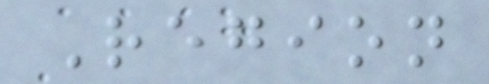Region
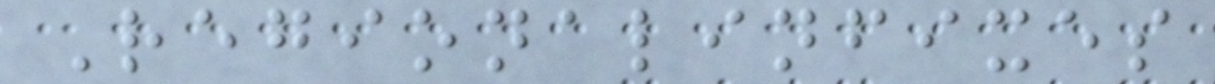Regionalinfixes
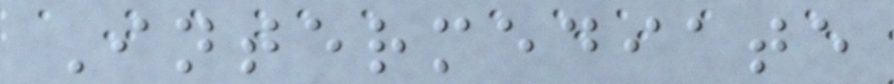Intermediate
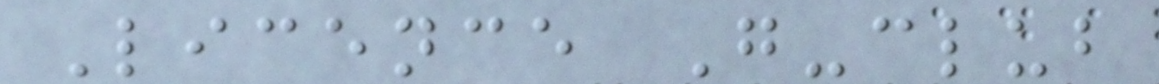Licence G-club
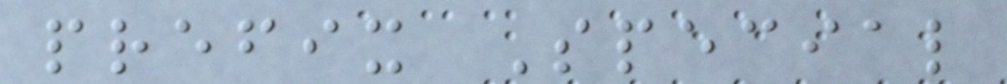prefix Special
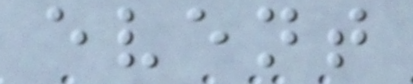event
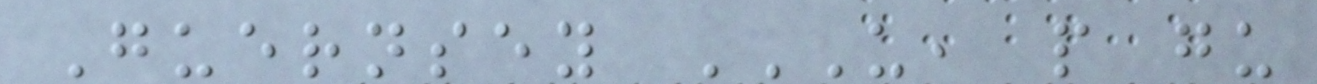Guernsey U, P GU
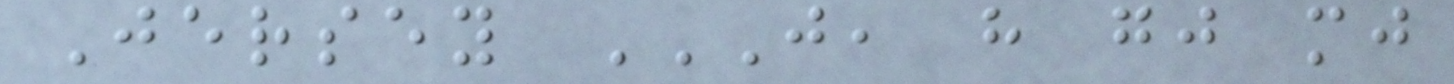Jersey J, H GJ MJ
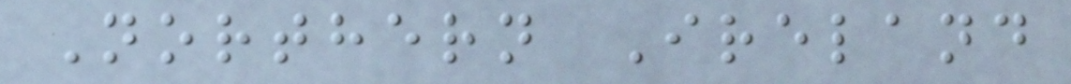Northern Ireland
